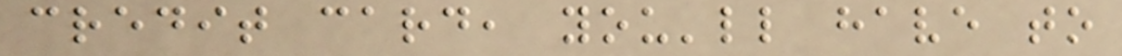credit card, you'll have to
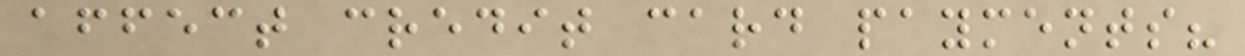affect credit card payments?
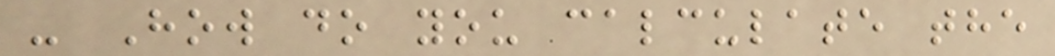- How do you calculate the
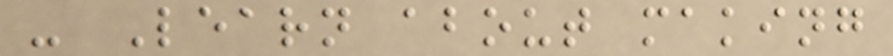- Learn about making
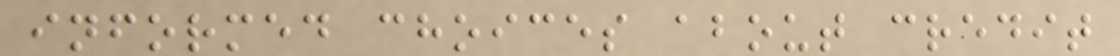informed choices about credit
